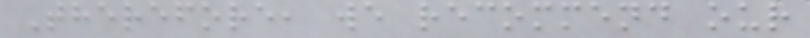Therefore, we recommend our
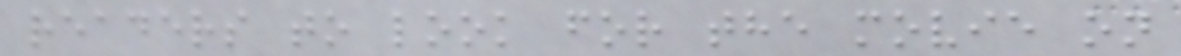readers to look for the movie on
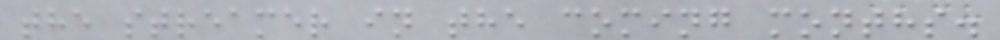the streamer in the coming months.
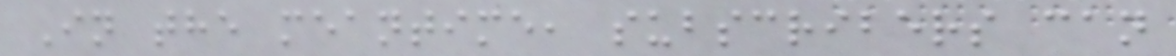In the meantime, subscribers can
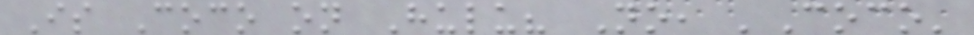Is Coco on Hulu? No, 'Coco'
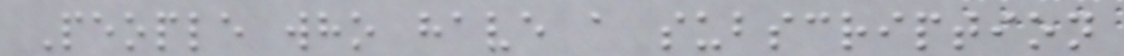People who have a subscription
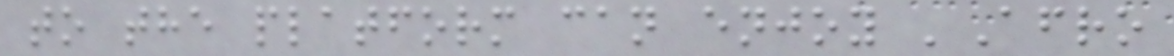to the platform can enjoy 'Afro
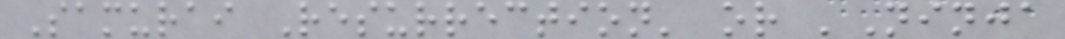Samurai Resurrection' or 'Ninja
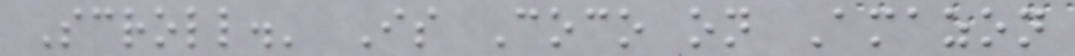Scroll.' Is Coco on Amazon
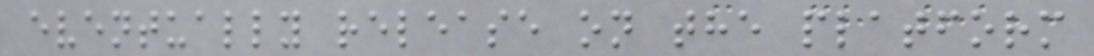eventually release on the platform
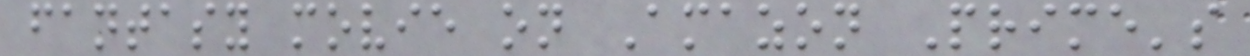fantasy movie on Amazon Prime's
